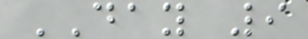DAY 9
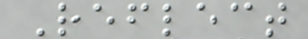Reflect
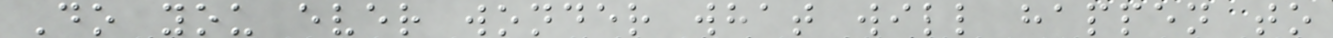Do you ever wonder what will happen to
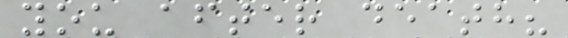you after death?
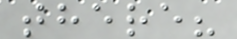there?
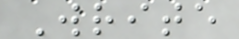Write
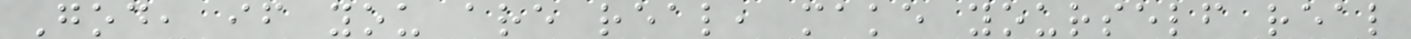God, if you are real, make yourself real
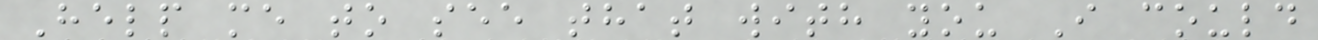Help me to see that with you I could
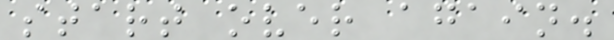start over again.
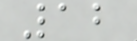12
